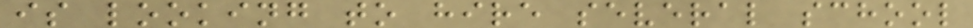is looking to hire several school
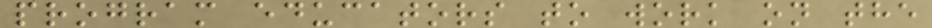program educators to work on the
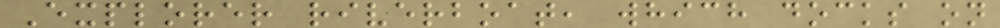Explorer riverboat, which docks on
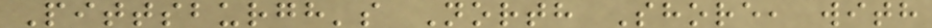Pittsburgh's North Shore, with
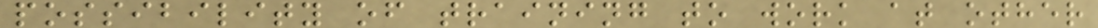possibility of training to work at other
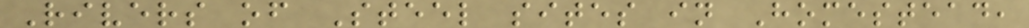Rivers of Steel sites in Homestead,
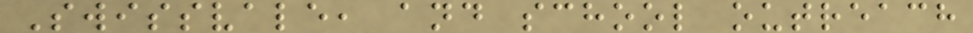Swissvale, and school outreach
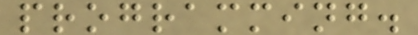programming.
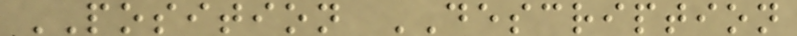POSITION DESCRIPTION
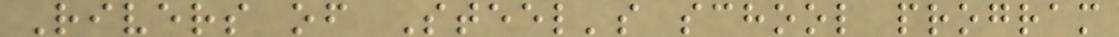Rivers of Steel's school program
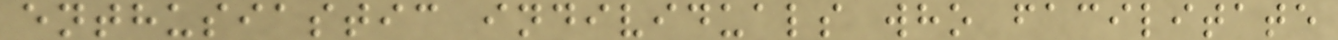enthusiastic individuals who facilitate
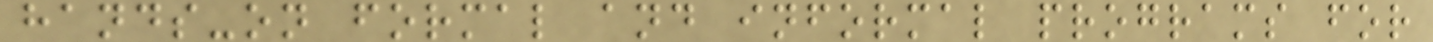hands-on formal and informal programs for
